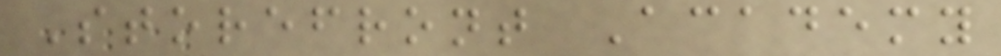Storefront Academy
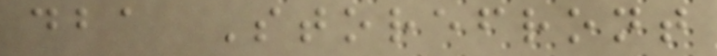dba Storefront
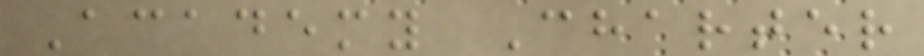Academy Charter
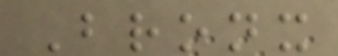Bronx
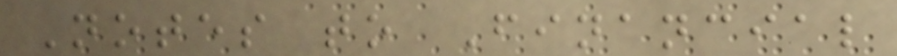Notes to Financial
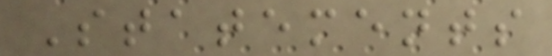Statements
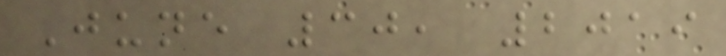June 30, 2019
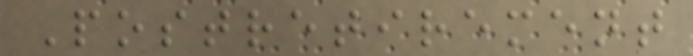Postretirement
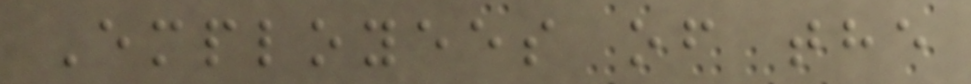Employees of the
